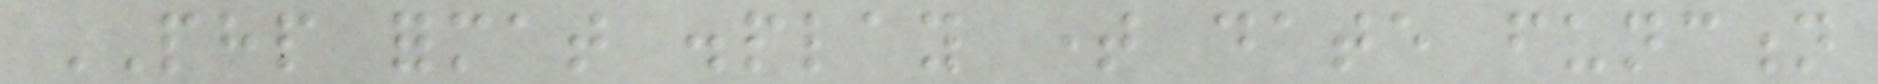PHP format display time date function
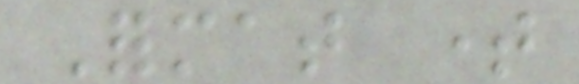Format time
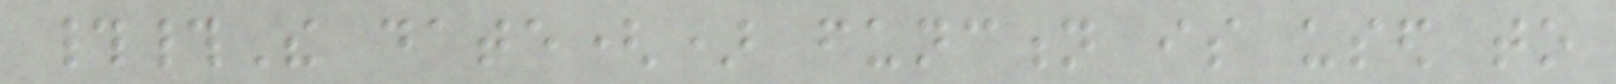##The date() function is used to
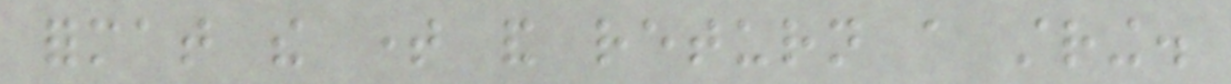format the time and return a string.
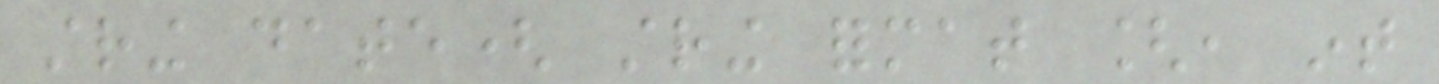string date( string format [, int
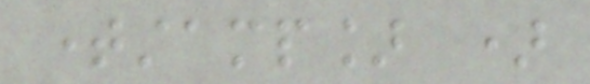timestamp] )
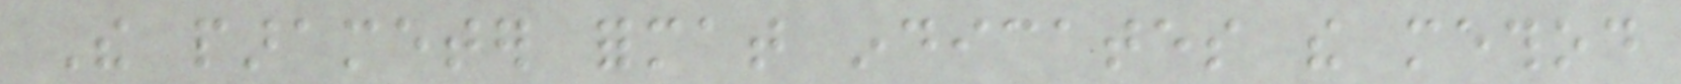The parameter format indicates the method
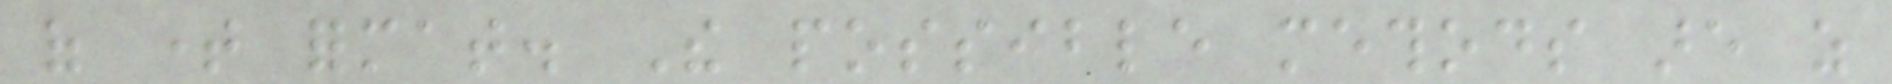of time format. The possible methods are as
